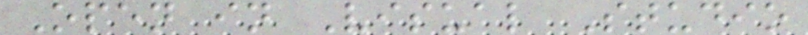Open in Visual Studio
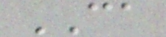CA
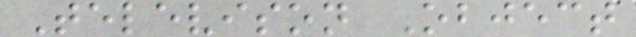Televison Object
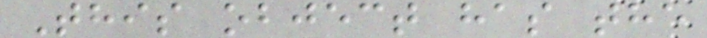This object has the
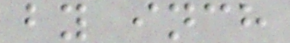by inch
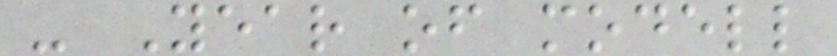- Year of modell
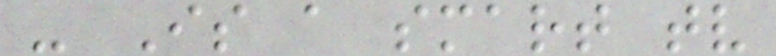- Is a smart tv
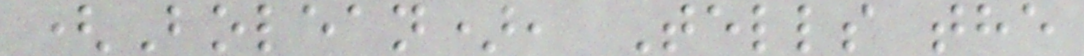(Bolean), Tells the
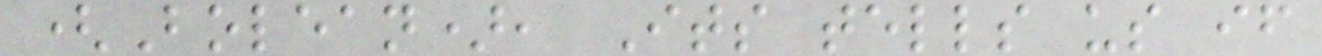(Bolean), Its tells us if
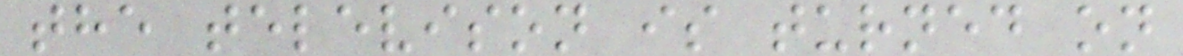the televison is turned on
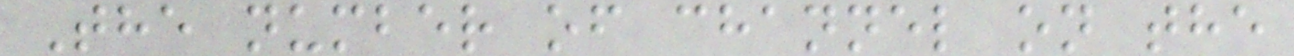The number of channel on the
